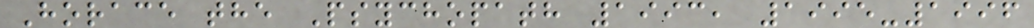Horace the Psychopath 1993, 1995-1996
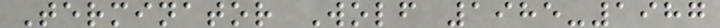Terminator Wolf 1985-1987
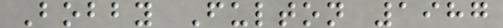Bobby Fulton 1987
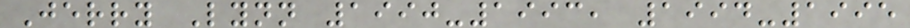Jerry Lynn 1990-1993, 1994-1995
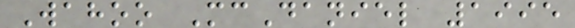Wahoo McDaniel 1995
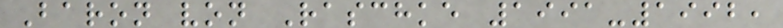Baron von Raschke 1991-1992,
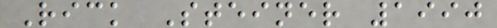Rick Steiner 1990
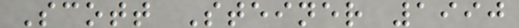Scott Steiner 1990
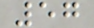57
